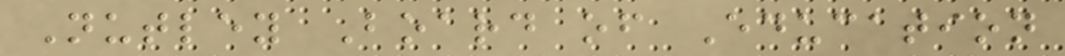Nutley Board of Education
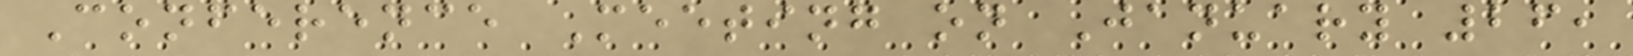Conference Meeting on January 26,
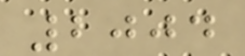2004
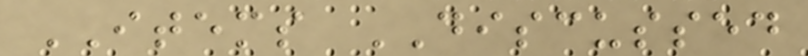ITEMS DISCUSSED
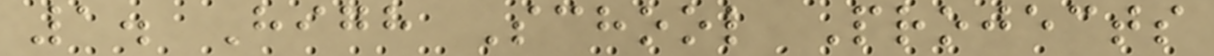1. High School Projects
